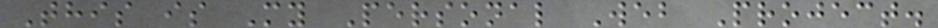This is My Personal Web Project.
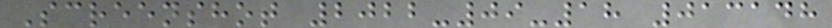Screenshot 2022-09-18 013148
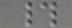#
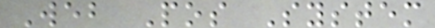Web Pos System
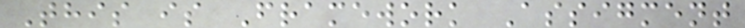This is Framework Assigment
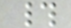#
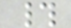#
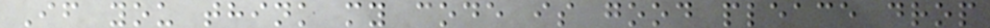If you think my code is good pleace drop
